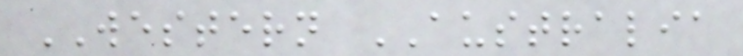WESTERN AUSTRALIA
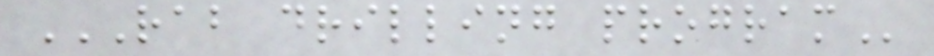RAB DRILLING PROGRAM
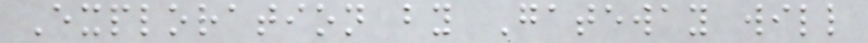Exploration by Gateway will
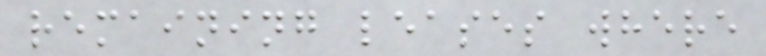remaining leases where
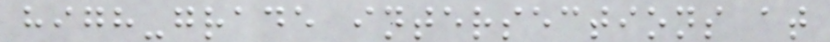high-grade intersections at
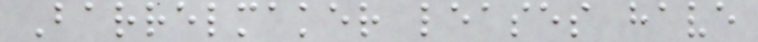Barrelmaker leases have
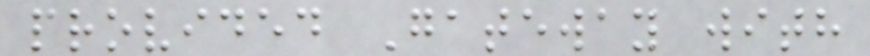provided Gateway with
